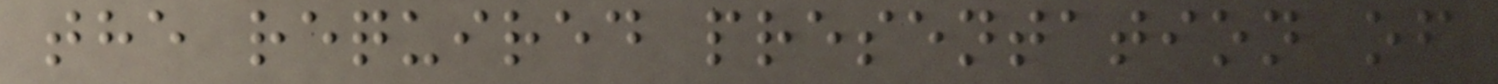the required presentation of
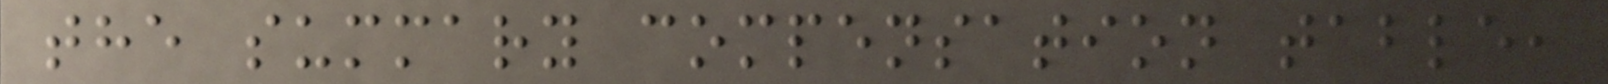the summary compensation table,
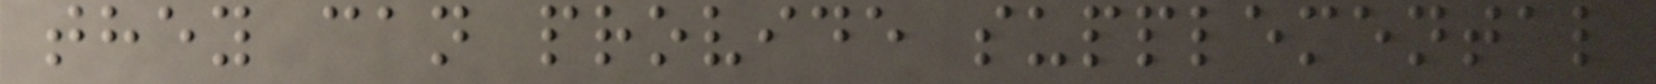they can provide supplemental
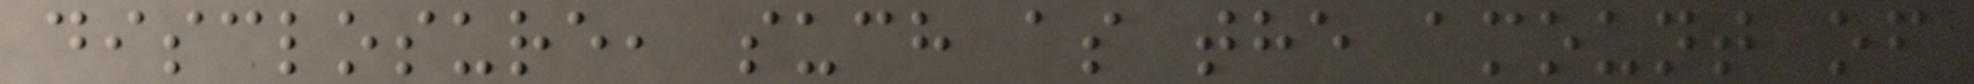disclosure, such as the amount of
